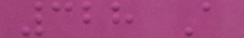328 A
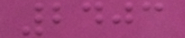2403
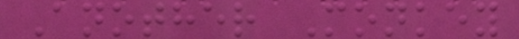Another Monkey
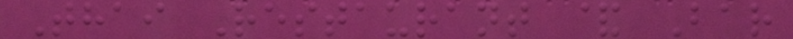Thai Restaurant & Bar
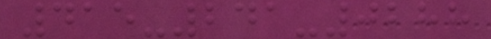415-241-0288
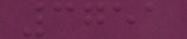3751
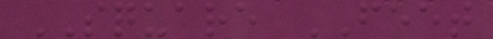SQUARE FEET
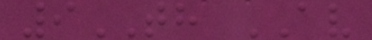9TH AV
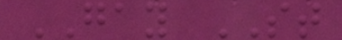GAY ST
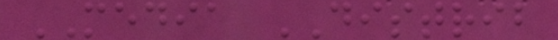MEDIA DISTRIB
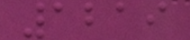1219
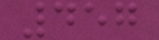457
